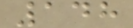148
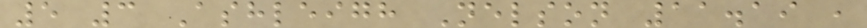5 3 Ashleigh Nelson 11.19 ,
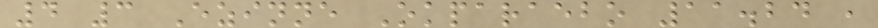4 3 Ezinne Okparaebo 11.24 ,
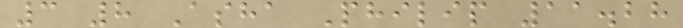3 8 Asha Philip 11.28
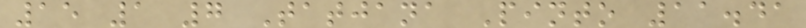15 1 7 Tatjana Pinto 11.41
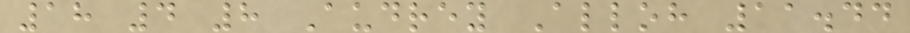18 4 8 Audrey Alloh 11.44
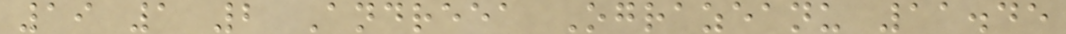19 1 2 Andreea Ograzeanu 11.45
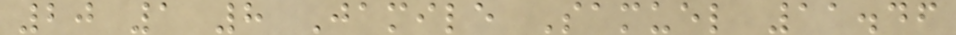20 1 8 Jamile Samuel 11.46
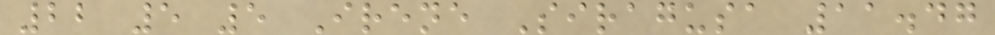22 5 5 Irene Siragusa 11.47
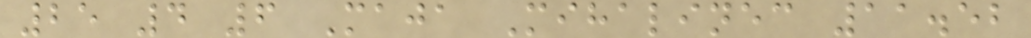25 4 6 Maja Mihalinec 11.52
